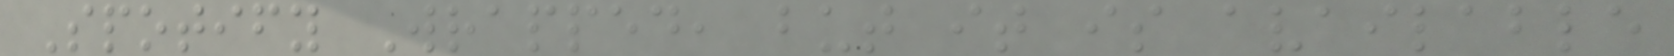Spotify Wrapped, but it is available
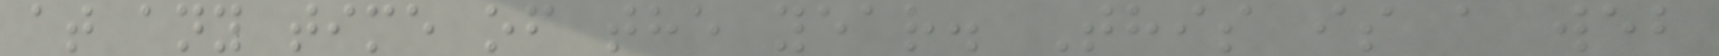at any time of the year. This is a web
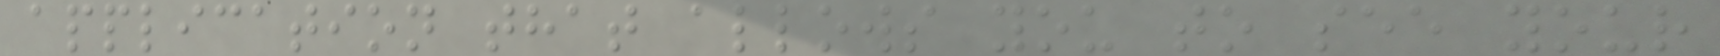application that allows you to see your
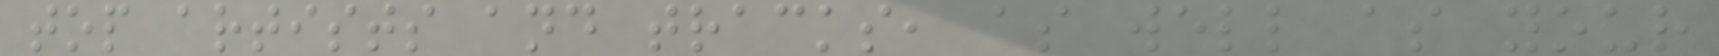top artists and tracks, as well as your
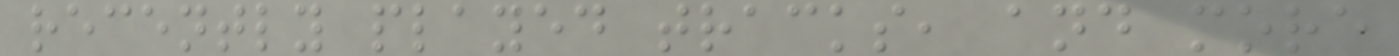recently played tracks, and more
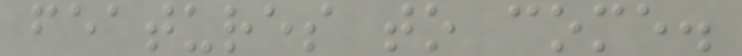features to come.
